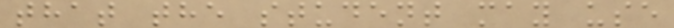that the student may use
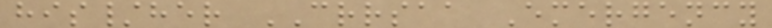his/her CRRSAA Emergency
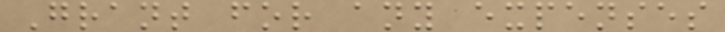Grant for any expenses
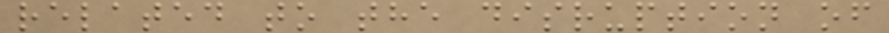related to the disruption of
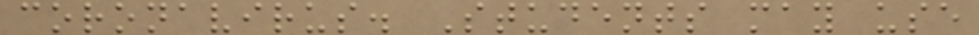coronavirus. Students may use
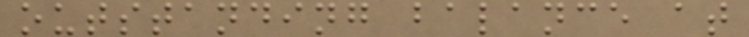outstanding balance at
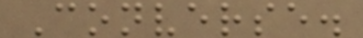Converse.
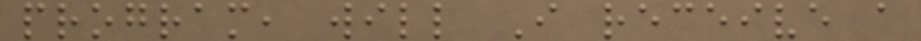program, will I receive a
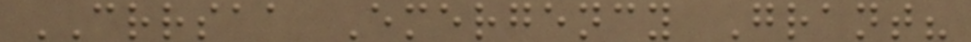CRRSAA Emergency Grant?
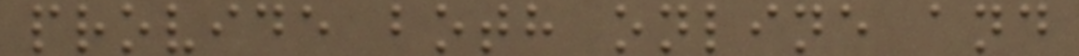provide both online and
